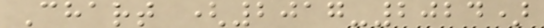Chart (2017-2024)
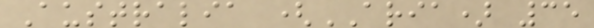Australia (ARIA) 35
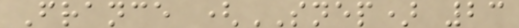France (SNEP) 23
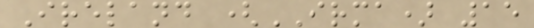Ireland (IRMA) 15
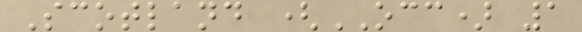Scotland (OCC) 1
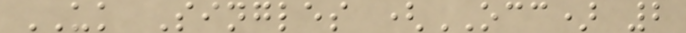UK Singles (OCC) 2
